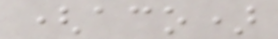(aco)
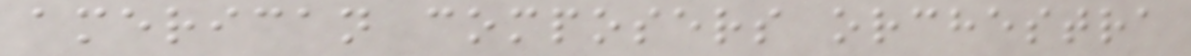american composers orchestra
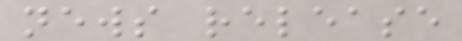news release
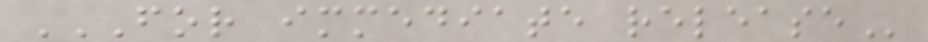FOR IMMEDIATE RELEASE
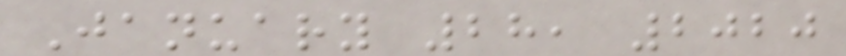January 28, 2020
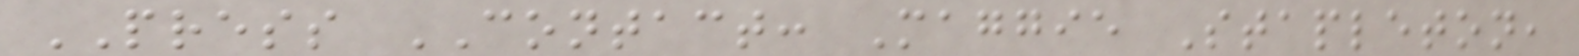PRESS CONTACT: Maggie Stapleton,
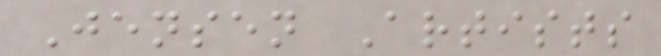Jensen Artists
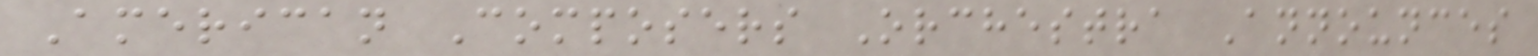American Composers Orchestra Announces
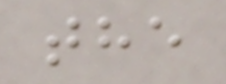the
